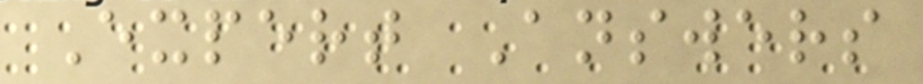Expert Answers
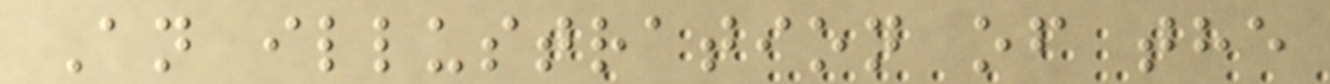An illustration of the
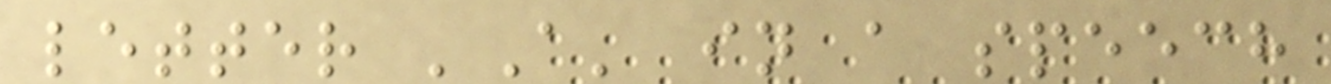letter 'A' in a speech
